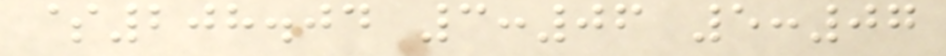$208.04 3:06 5:07
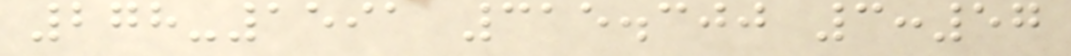278-1591 315.300 3:57
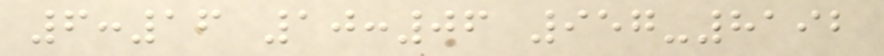6:16 10:06 957-8192
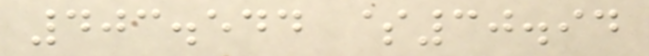403.544 $30.94
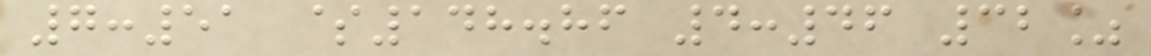7:51 $148.86 4:46 32%
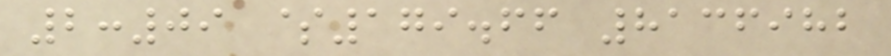2:09 $179.66 8136982
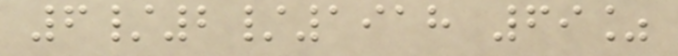6/2/1918 69%
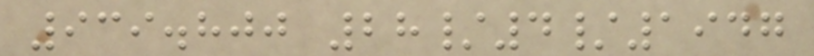939.800 28/4/1947
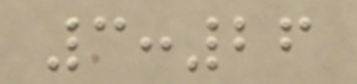3:26
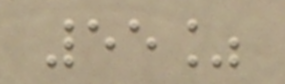55%
